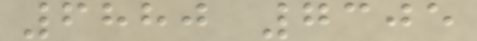6880 7305
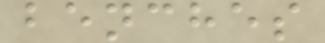benches
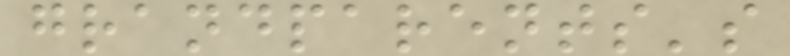grandparents's
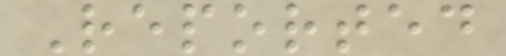Reported
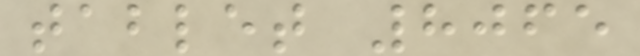tablet 8065
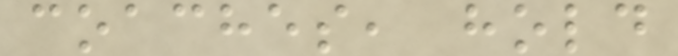coaches, hold
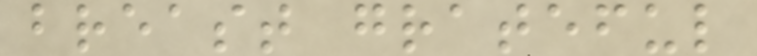breast grateful
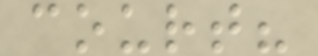court?
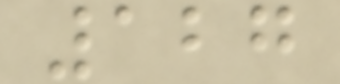127
